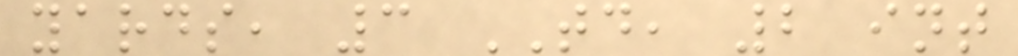yards, 3 TD, 2 int
